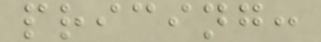pricing:
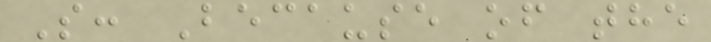S: Because of the
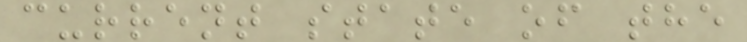current state of the
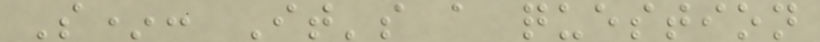S*: It's a question
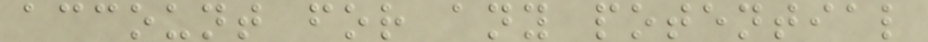account for any potential
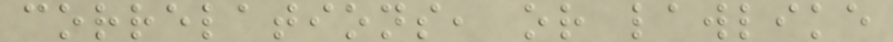correlations, or lawlike
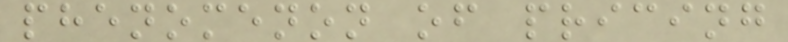phenomenon of pricing
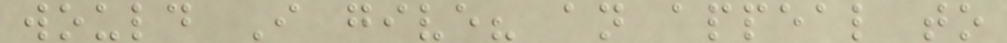would I give? an appeal to
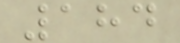184
